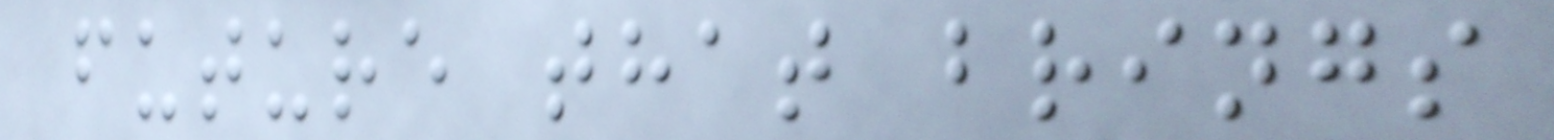future that brings
